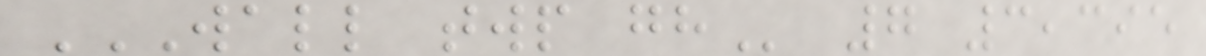WALL TWP GH 7 3,395
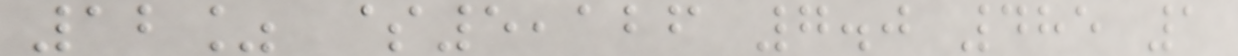12% $5,126 7.0 485 1
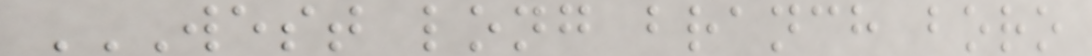WEST LONG BRANCH BORO
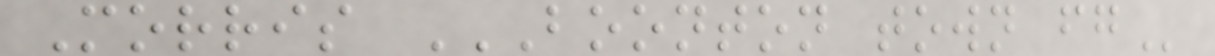Morris BOONTON TOWN FG
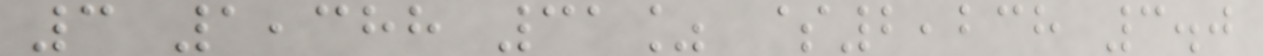3 1,388 31% $2,238 3.0
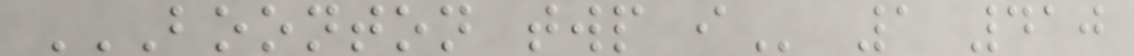BOONTON TWP I 1 410
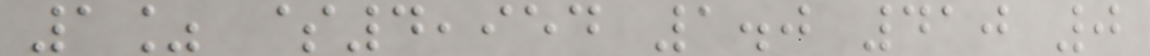1% $4,954 1.0 410 0
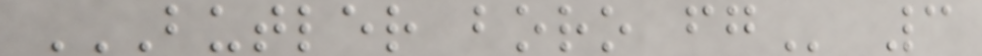BUTLER BORO FG 3
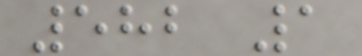582 1
